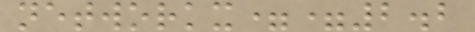networkx==2.2
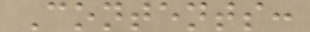Contents:
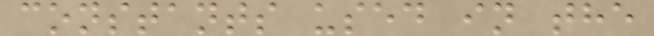constants used in the
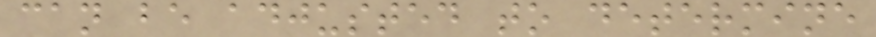can be adjusted to determine
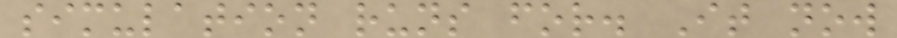simulation runs for. It now
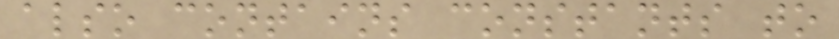also contains constants to
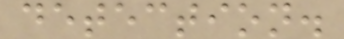detection.
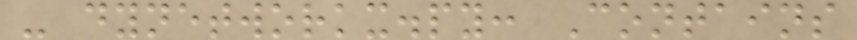- dynetworkx.py: Contains
